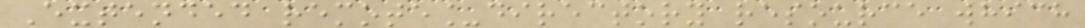Extended remote_directory resource which
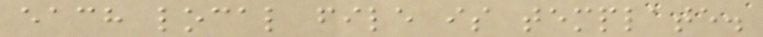each local file is template.
